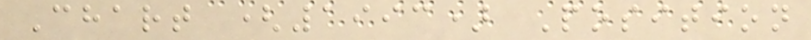Chart (1993) Position
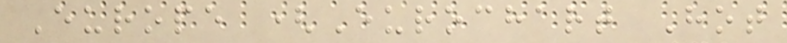Europe (Eurochart Hot
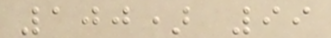100) 99
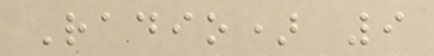Radio) 9
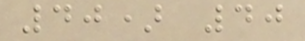40) 40
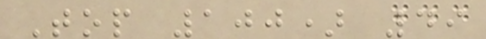Top 100) 49
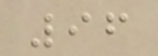96
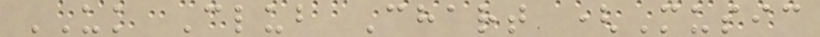UK Club Chart (Music
